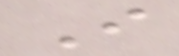I
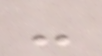-
